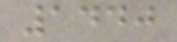1440
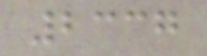2337
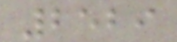2529
